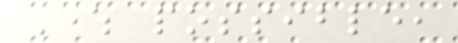Where possible,
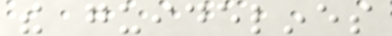the guidelines
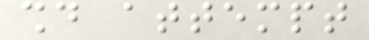should attempt
